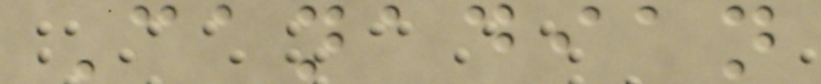Canadian
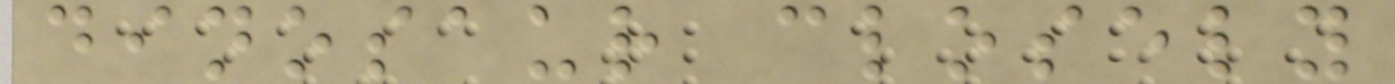dinosaur closely
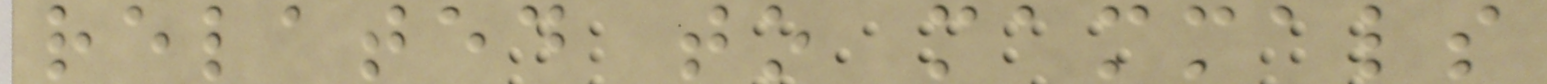related to mammals
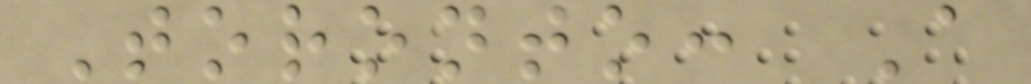Toronto: A
